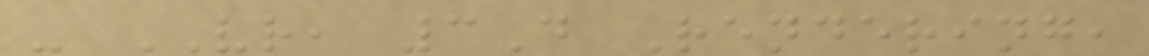- VR, 3D Rendering,
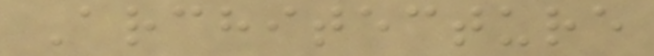Architecture
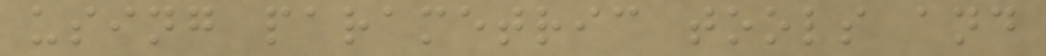using parametric tools and
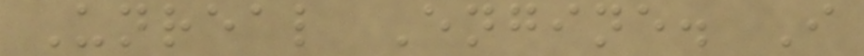Unreal Engine. I
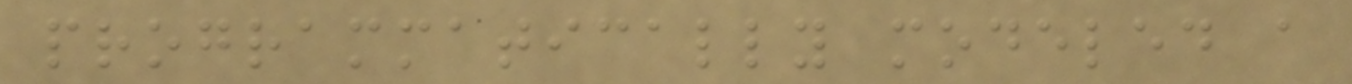programmatically modeled a
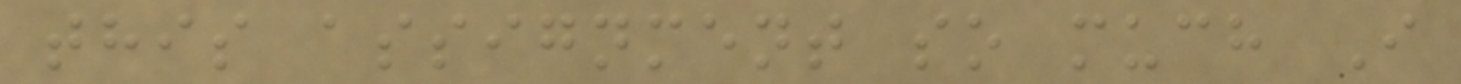this assignment so much I
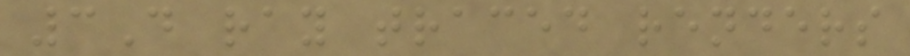3D ray traced renders
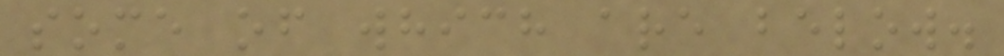some of which are below.
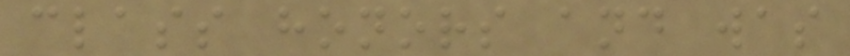class honors and was
